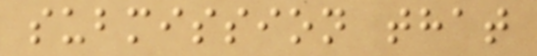submission that
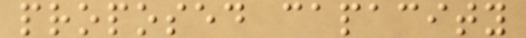proposed capacity
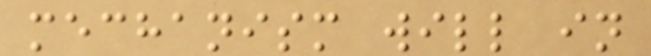mechanism will in
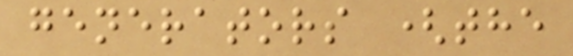generators (the
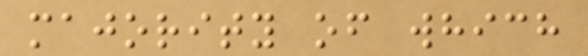majority of which
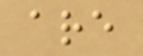are
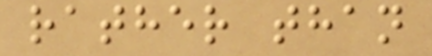rather than
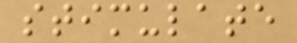stimulate
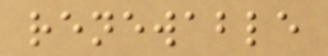renewable
